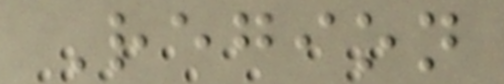Region
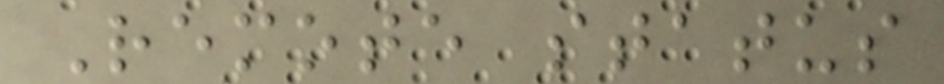Remote status
